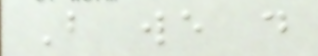But we do
